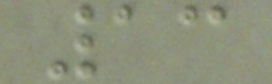13
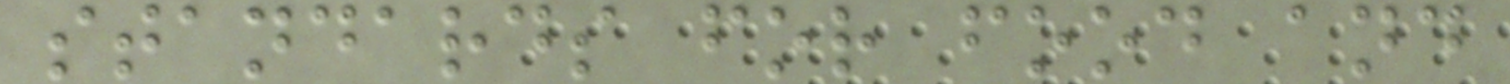standards for food and
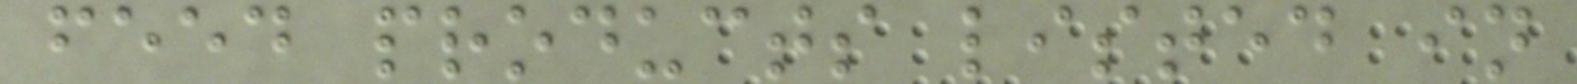feed products listed in
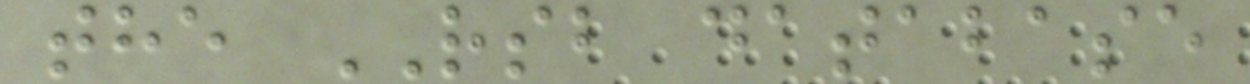the RSB database
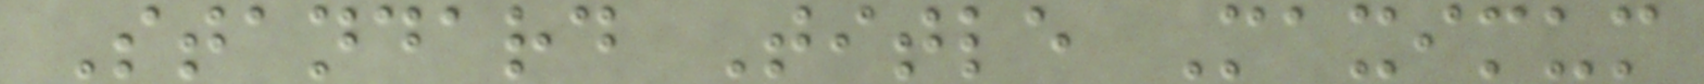Standard Title Maximum
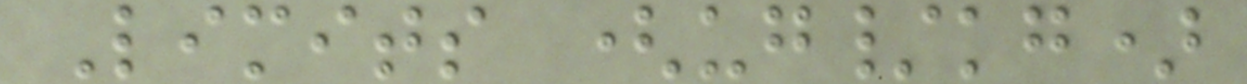Limits (ug/kg)
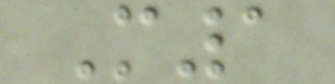M1
